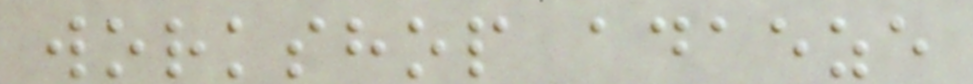workshop adaeze
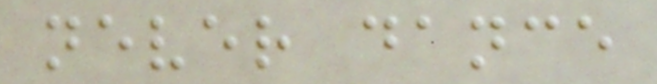never dance
